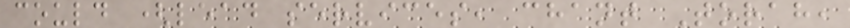could (lead services, chant Torah,
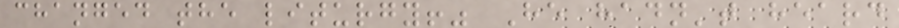changed the liturgy!" He hadn't heard
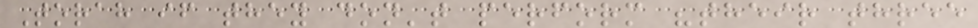Torah if they don't perform "their three
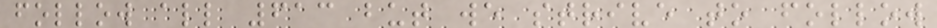follow all 613 but we strive to follow
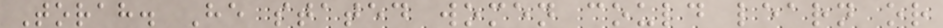Torah. He stated women could learn or
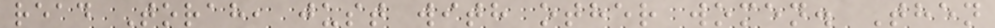read Torah, just with other women. Then
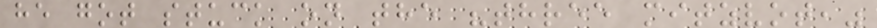he got stuck on the "three mitzvot,"
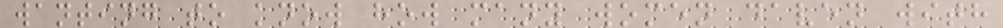wanting to know how many women daven with
